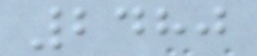2480
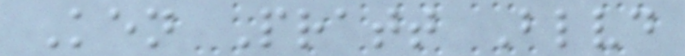Ken Pratt Blvd
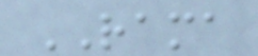RAMA
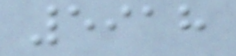5918
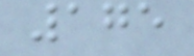175
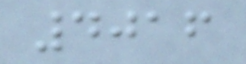4016
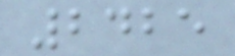2425
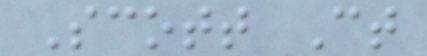Scott Ct
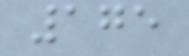175
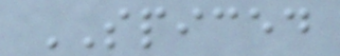SPICED
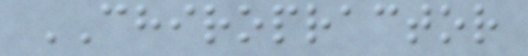CHIROPRACTOR
